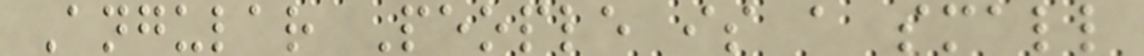Angular People is a small
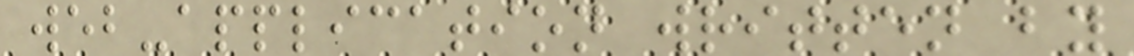web-application written by
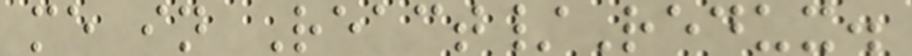me in React/Redux.
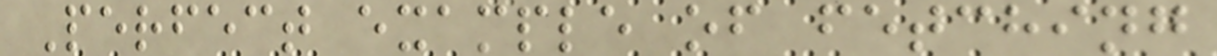Perfect example of fetching
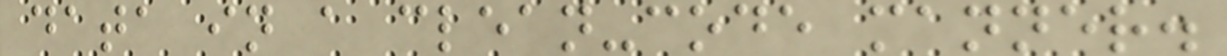data in a clean-code manner.
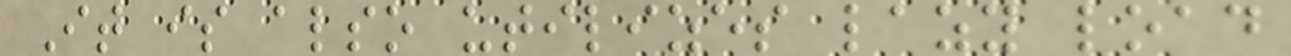It is also utilizes lazy load
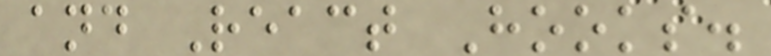and React Hooks.
